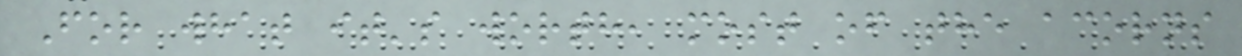For what it's worth, most of the acorns
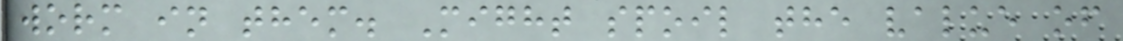worm in them. Might spoil the value of
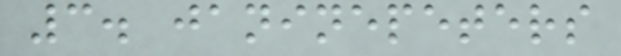3. janinepeters
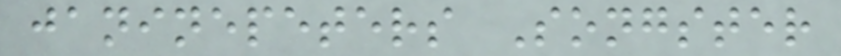janinepeters Songster
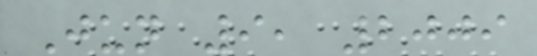Jun 9, 2009
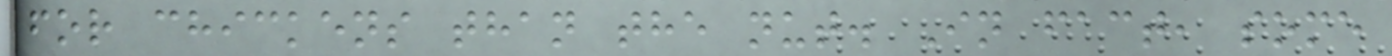for chickens than the nut. In fact, some
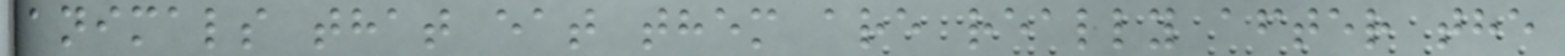animals that eat them are really after the
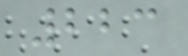223
